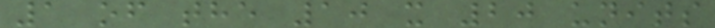1 of the 10 x 20 units
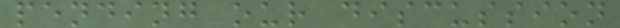pending our discussion
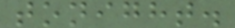tonight.
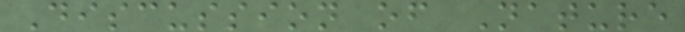Discussion of Nature
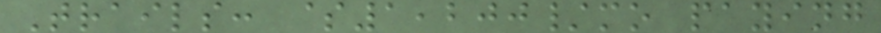Trails: $1,200/mo paying
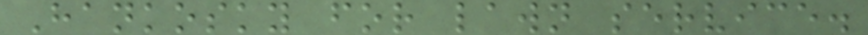Hankosky for lawn service.
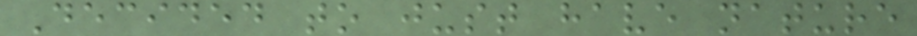Decided to just have nature
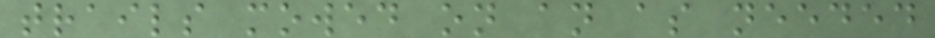trails mowed on an as needed
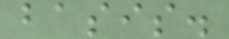basis.
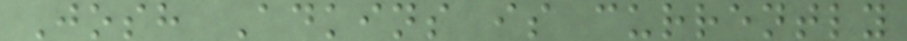Josh Adkins is currently
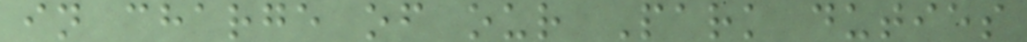in charge of our Park duties
